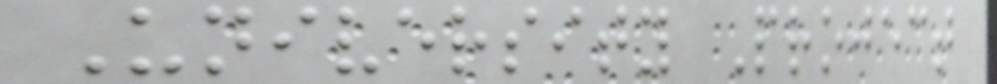University Project
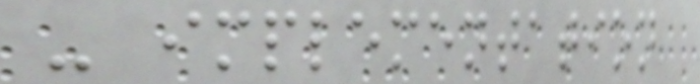- implementation
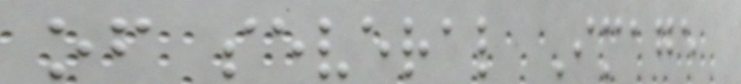of several Image
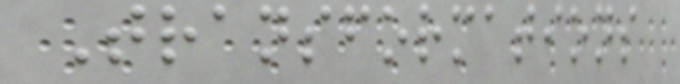Transformations
